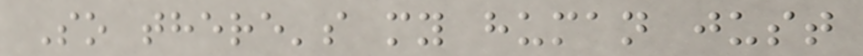So there's my human just
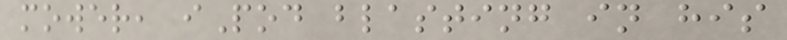mower, iPod blasting in his
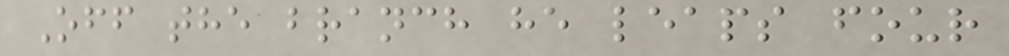Off the branch he leaps four
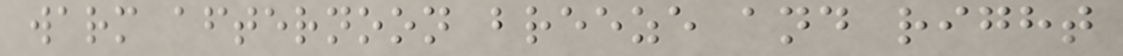warm afternoon breeze and right
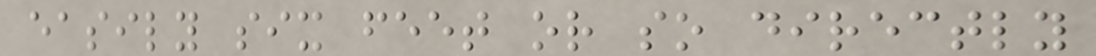easily six feet or so directly
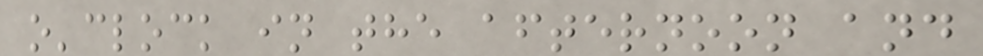o'clock in the afternoon and
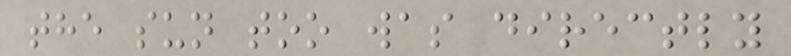the sun too was directly
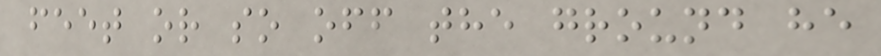feet or so off the ground he
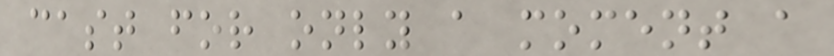cast for only a moment a
